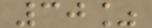30%
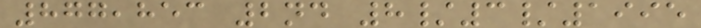877,853 2nd 8/3/1995
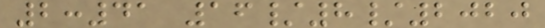2:41 16/8/2020
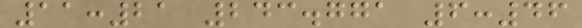11:21 243.771 6:46
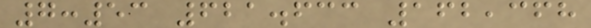7:53 621.633 162,368
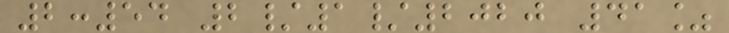2:54 2/1/2020 41%
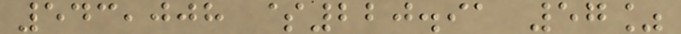543,008 $220.91 57%
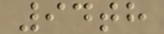94th
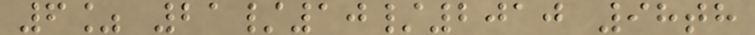6% 21/10/2010 98th
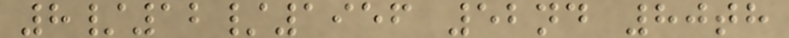8/12/1956 52nd 80th
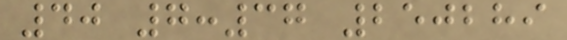40 7:37 250289
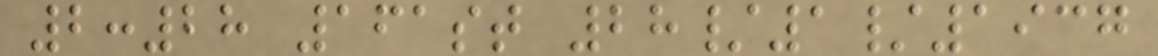2:28 161st 28/1/1937
